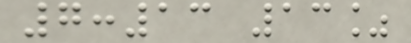7:13 13%
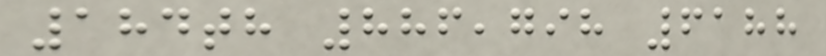184th 886,798 6188
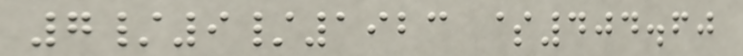7/9/1923 $404.60
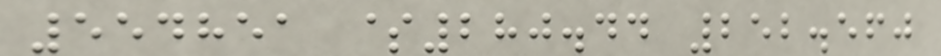554851 $280.44 252.560
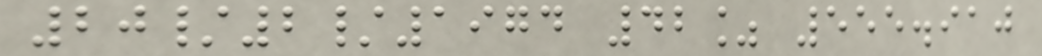20/2/1974 42% 555.910
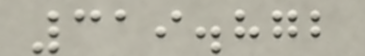319.872
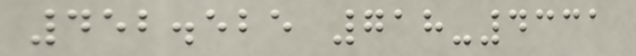452.525 718-4331
